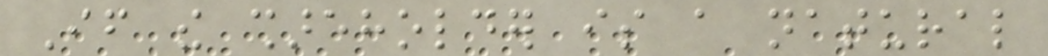If the shareholder is a natural
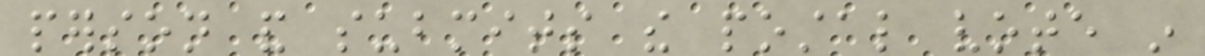person and submits the postal vote in
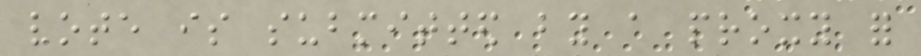vote is submitted by a proxy for
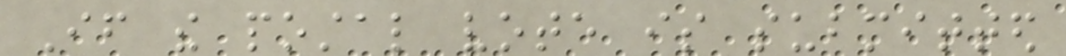If the postal vote is submitted
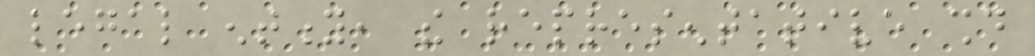legal entity, the representative should
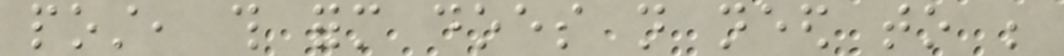post, this form does not need to be
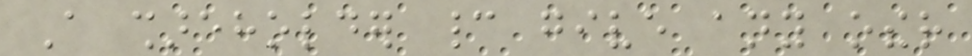A shareholder cannot give any other
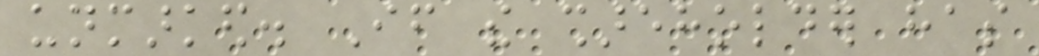unmarked. If the shareholder has
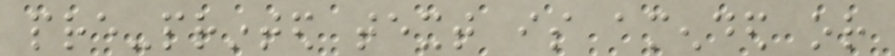pre-printed text is amended or
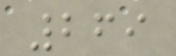269
